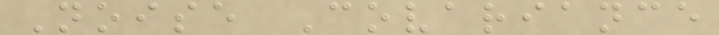Noise Covariance
